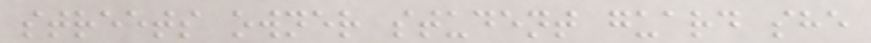streets owner student guard she
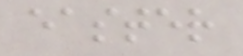easter
